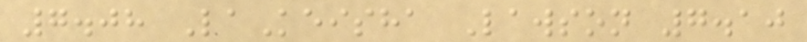7.08 LaKeisha Lawson 7.10
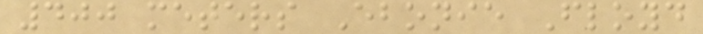400 meters Ebonie Floyd
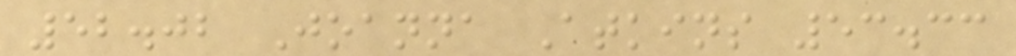52.02 Joanna Atkins 53.33
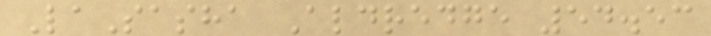LaSasha Aldredge 54.53
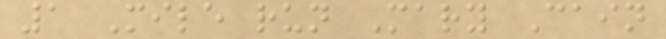1 Mile run Mary Cain
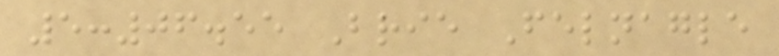5:06.55 Brie Felnagle
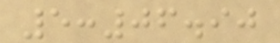5:06.90
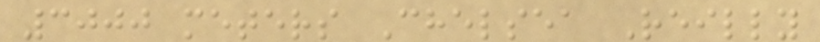3000 meters Chelsea Reilly
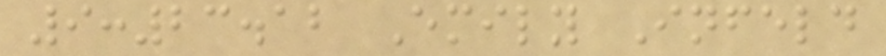9:23.12 Emily Infeld
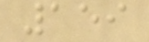159
